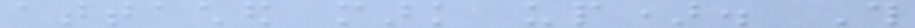attached mark up). This
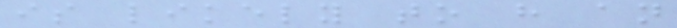is likely to have an
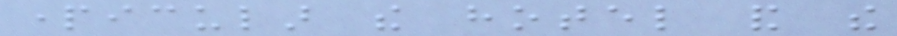particular the hotel and the
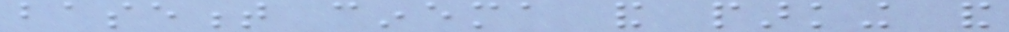basement cinema and parking and
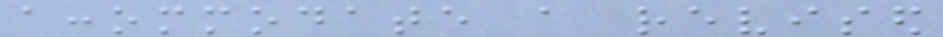accommodate a revised
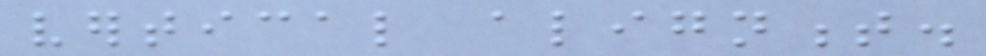vertical alignment.
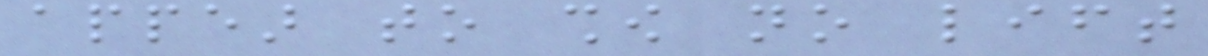appear to show no lift
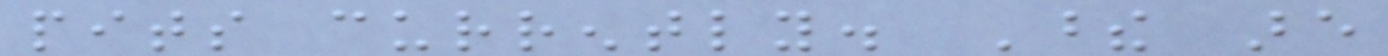pits currently. These are
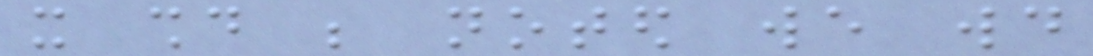it should be noted we would
